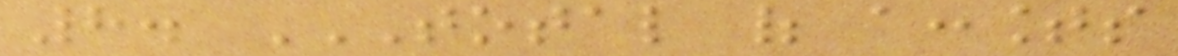8. TOTAL OF ACCOUNTS
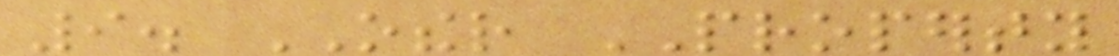9. OTHER PROPERTY
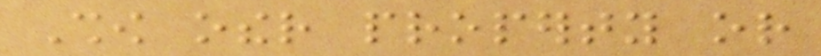Show other property or
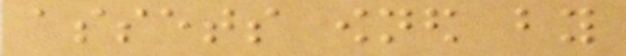assets owned by
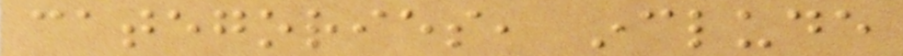categories, include
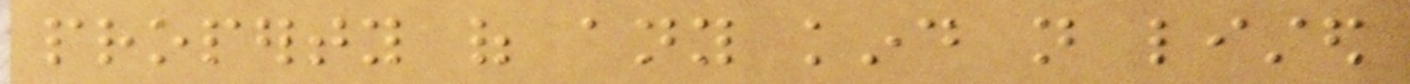property of any kind not listed
